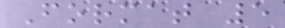Format 5
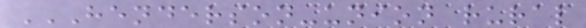HENDERSON-UNION RURAL
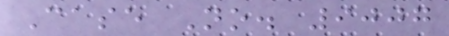Case No. 9007
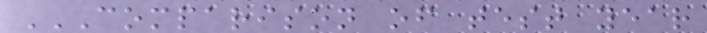COMPARISON OF TEST YEAR
